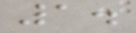1.
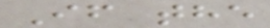If the
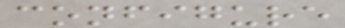configure
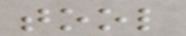tool
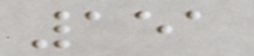151
